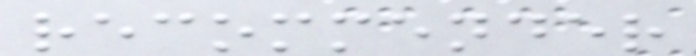recommender
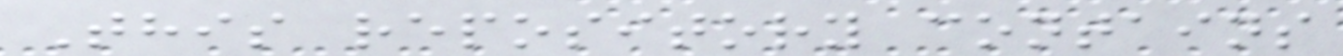This repository contains
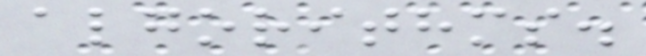algorithms.
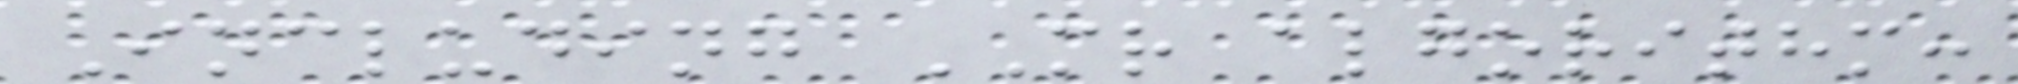Including MR algorithm:
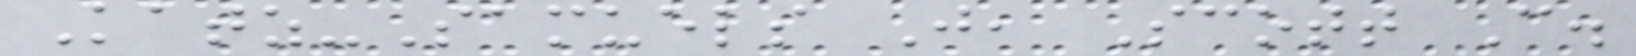Katz-Samuels J, Scott C.
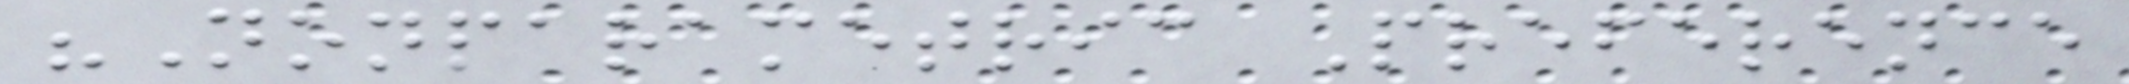"Nonparametric Preference
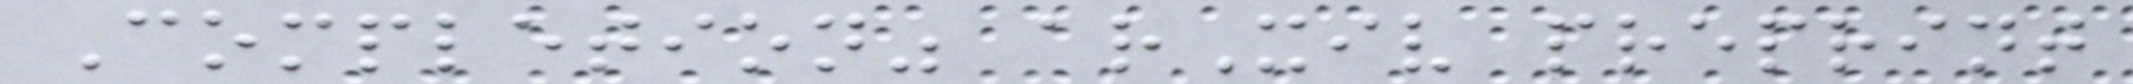Completion" arXiv preprint
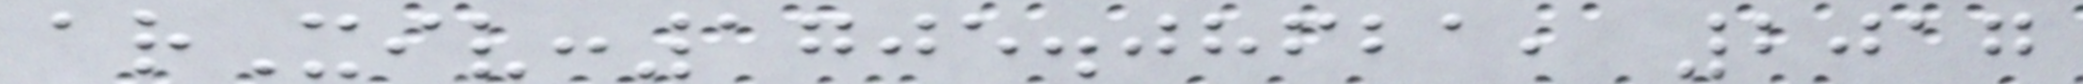arXiv:1705.08621, 2017
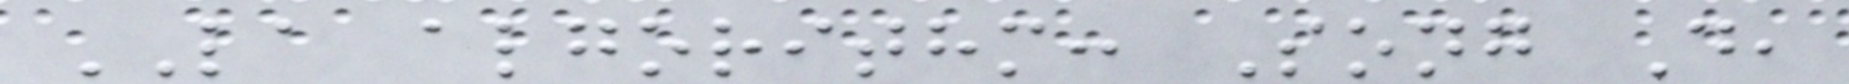LA algorithm: Song D,
